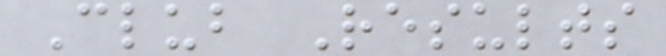Club Results
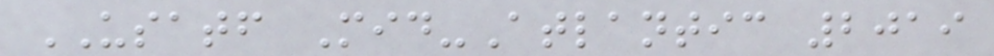USATF Mid-Atlantic 2019
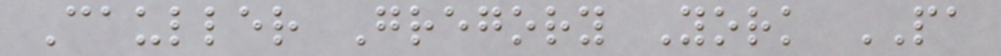Cauller Gregory York PA
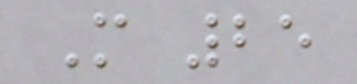M 25
